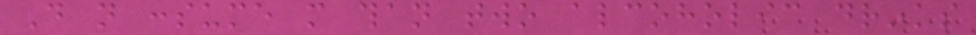Do not consume more than two alcoholic drinks
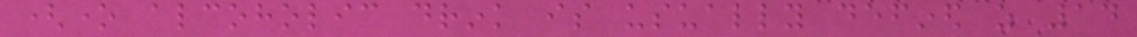(one alcoholic drink is usually defined as 14
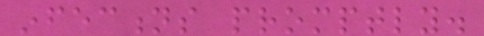infections promptly.
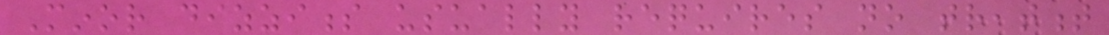Minor dizziness usually requires no treatment
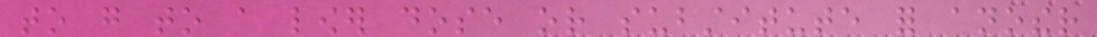to go to a lower dose or substitute for another
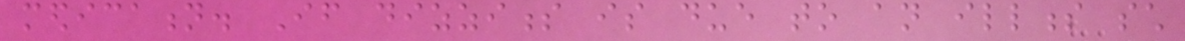medication. If dizziness is due to an illness such
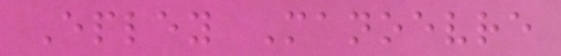Epley Manoevre
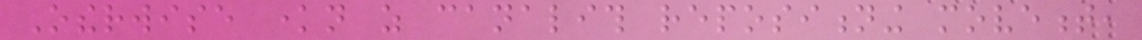Otherwise known as canalith repositioning movement,
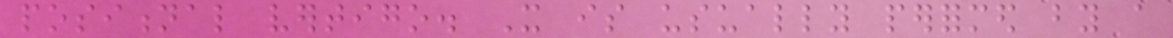positional vertigo. It is usually performed by a
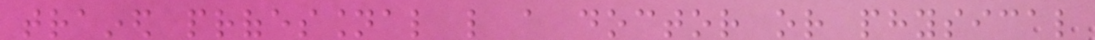trained professional like a doctor or physical
